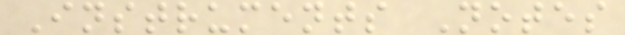Instruments Notes
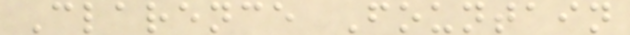Clarence Fountain
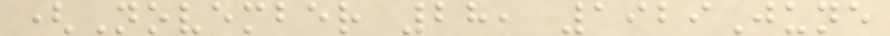(November 28, 1929June
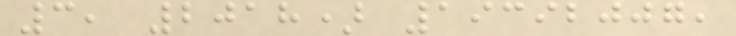3, 2018) 19392007,
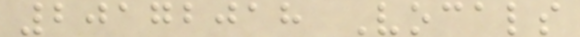20172018 Vocals
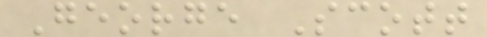George Scott
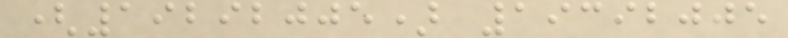(19292005) 19392005
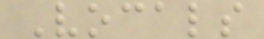Vocals
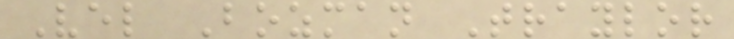Vel Bozman Traylor
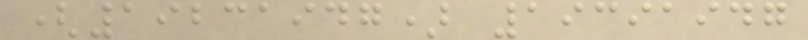(19231947) 19391947
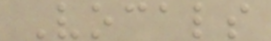Vocals
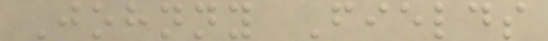Johnny Fields
